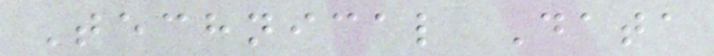Technical Data
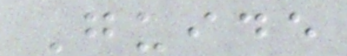Guide
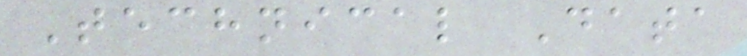Technical Data
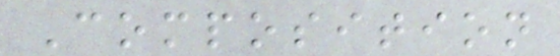Composition
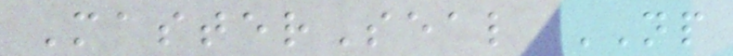MasterSeal NP
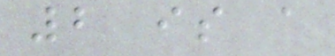2 is a
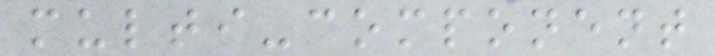multi-component
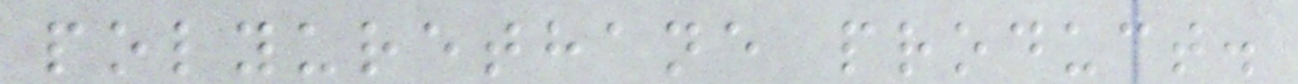polyurethane product.
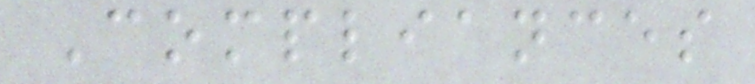Compliances
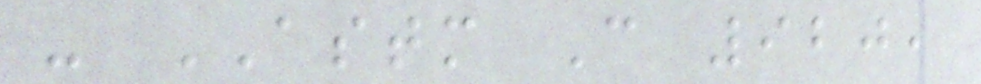- ASTM C 920,
